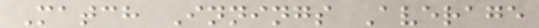Match Innings Average
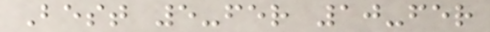Best 5-fer 10-fer
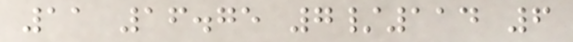11 16.75 7/114 6
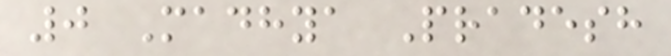0 Madhya Pradesh
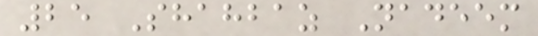25 Shahbaz Nadeem
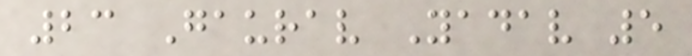23 Gaurav Yadav 5
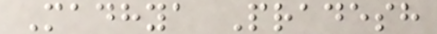Madhya Pradesh
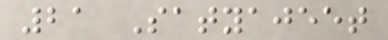21 Satyajeet
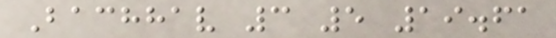Bachhav 3 5 19.61
